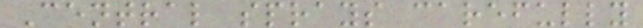Central sprays carefully
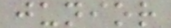junior
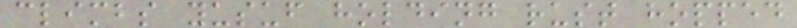climbs yusuf holding rust hopped
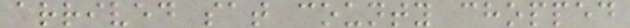arrived sat county chopped
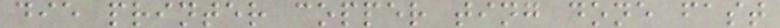die printer copper ting done fast
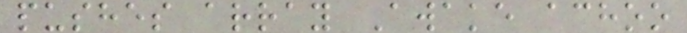pushes array Awake achoo
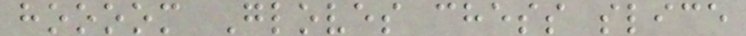hoooom Gloves chess slice
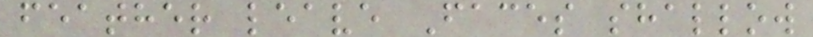feather leave Faces shallow
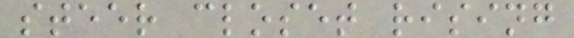steer closet rising
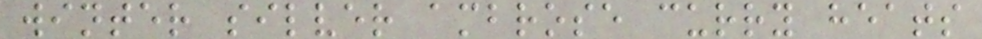winter silver ambrose curry heats
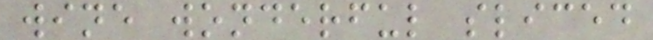wine wonderful sliced
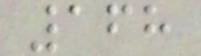168
